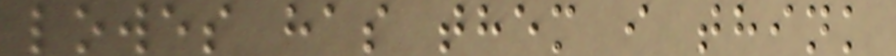lowes has them i think
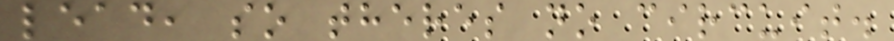lead, so theres no circuit.
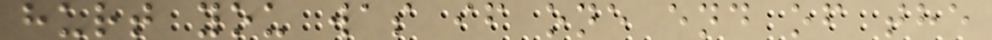hurt you was if one end of the
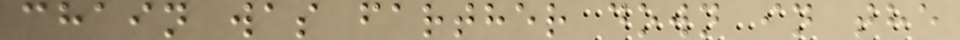chain was farther down in the
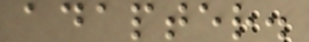adapter.
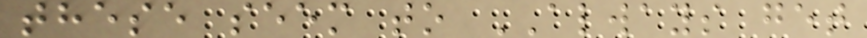these seem to ALWAYS get
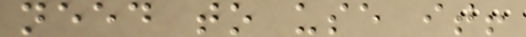need to use it!
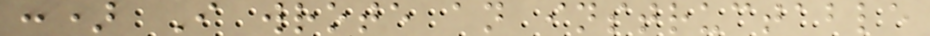:) I wrote an instructable
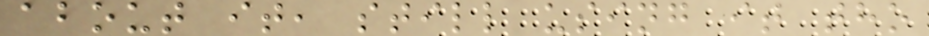about it, still using it tho
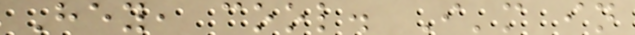Hey, cool. I'm in
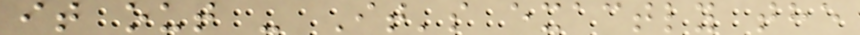it out - It's exactly the
